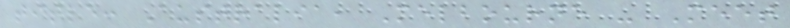title: Australia, Melbourne - Meet
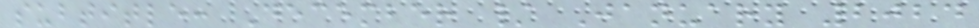subtitle: December / January 2024
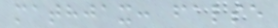mathjax: false
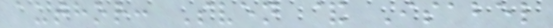author: Sven & Isabel
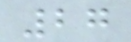27
